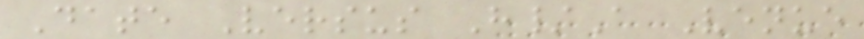Date Versus H/A Venue
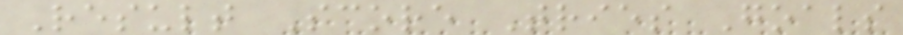Result Score Tries Goals
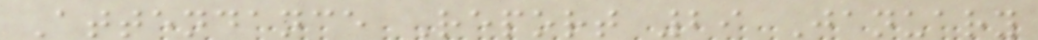Attendance Report 29 January
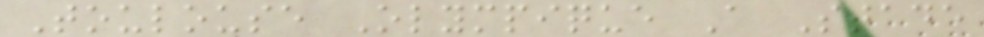Toulouse Olympique A Stade
